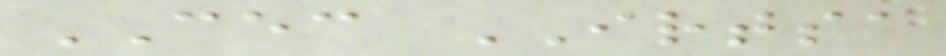CEC IRTSA
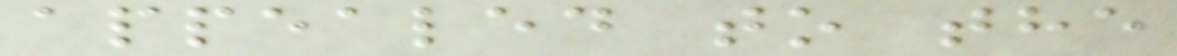appealed to the
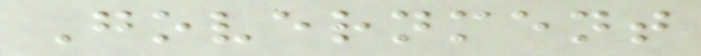Government
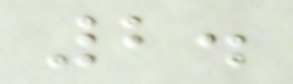2.
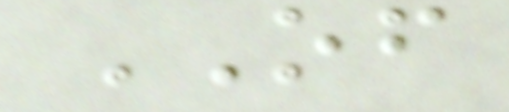OF
